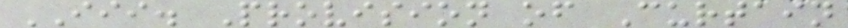III. Provision of Curtain
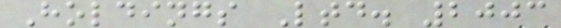Holdings Ltd. 2003
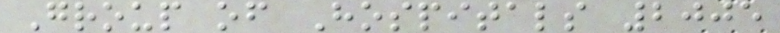Group of Hospitals 2005
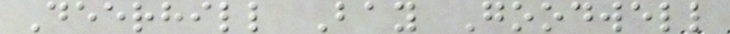Deerhill Bay Goodwell
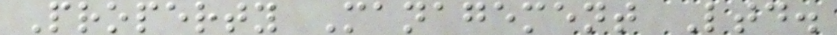Property Management Ltd.
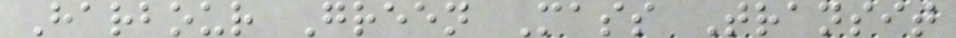Harbour Green Mass Transit
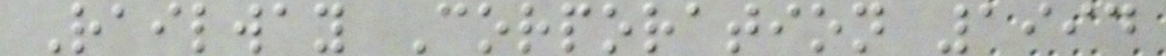Railway Corporation 1994
